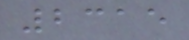2315
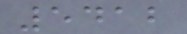5412
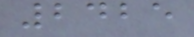2425
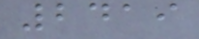2419
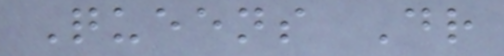Queens Dr
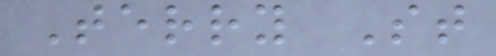Terry St
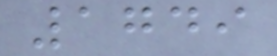1749
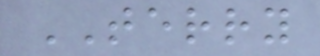TERRY
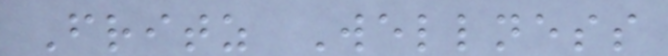Fritz Wellness
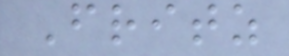Fritz
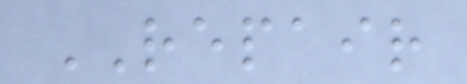REPAIR
